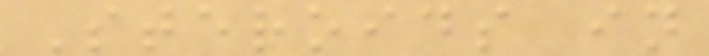Steroids in
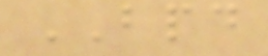BPD
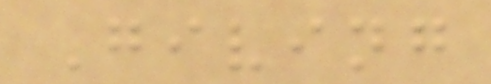Giving
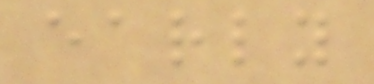early
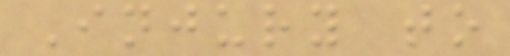Injury to
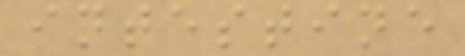intestine
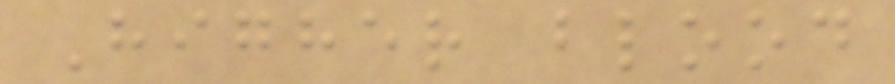Higher blood
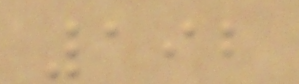192
